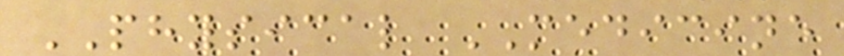PHYSICAL MEDICINE
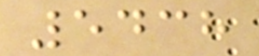5438
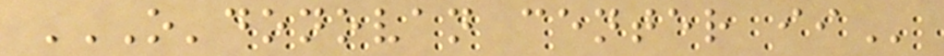O'DONOVAN CENTER II
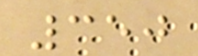350
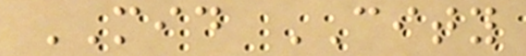MID CITY
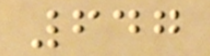647
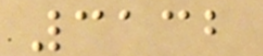3132
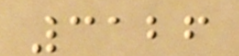3126
